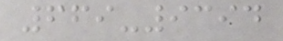669-9394
